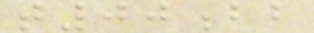t00bb
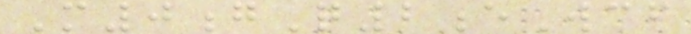M0gQ2eWcf
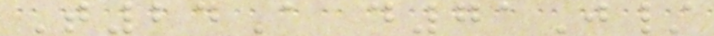T24A d71J/
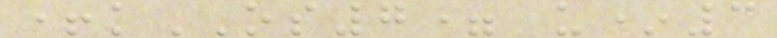+kOS7= u*3
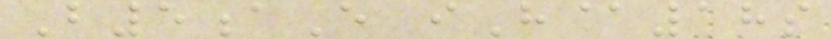B5aE iH@18s
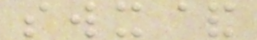swx&
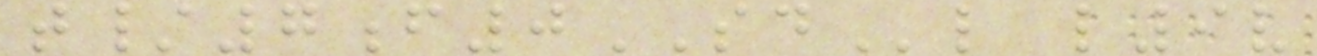t/7f0SDl l9v
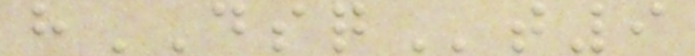hDSQt9
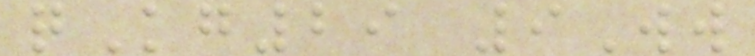qKg29 9Ww
